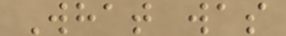What was
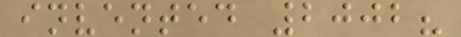invented 2002?
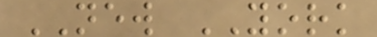NEW YORK
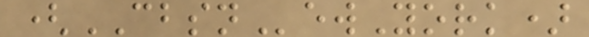(CBSNewYork)
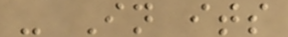- In its
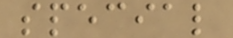special
